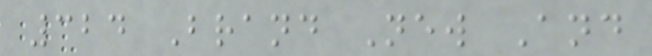324 Brand New And
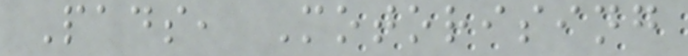Pads, Motorising
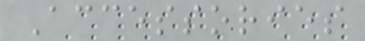Accessories
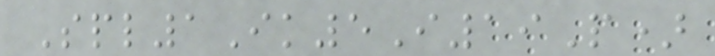Spl1Ik5I19P)
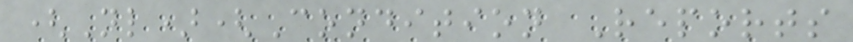(Nl)(Condition Reports
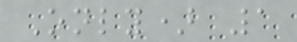Only) 1
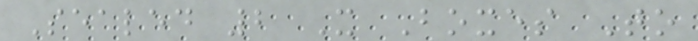Sealed 2 X Boxes To
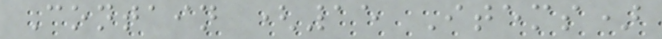Contain (15 Items)
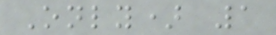Only) 1
